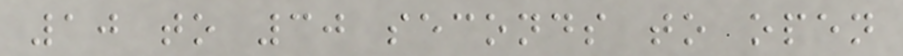10 to 30 seconds to open
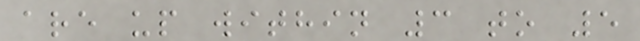are up within 3 to 5
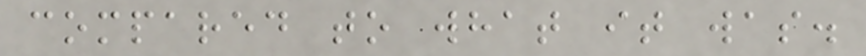compared to what it was.
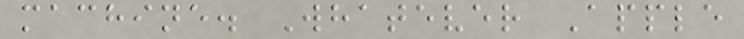machine. Whatever Apple
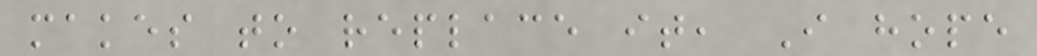makes to replace it, I hope
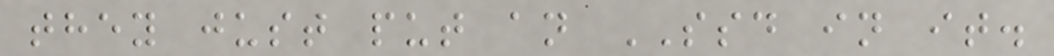they just put an SSD in it.
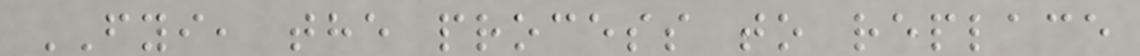FYI, the process to replace
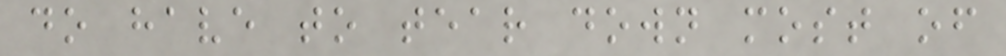do have to tear down most of
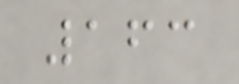163
